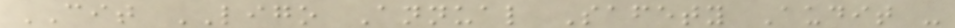CIT LIGO Annual Safety Audit -
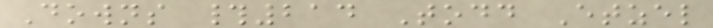Downs #214 Todd Etzel
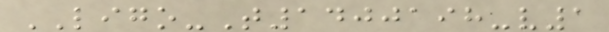LIGO-T1400198-v1
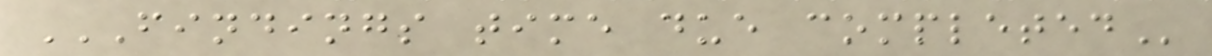FINDINGS TIME DUE COMPLETED
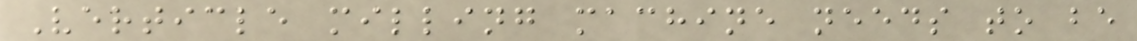Verticle milling machine needs to be
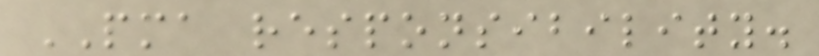PMA responsibility.
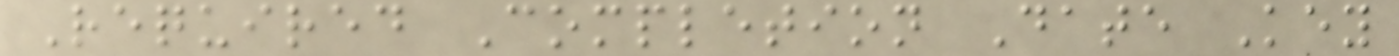Required Completion Date Key
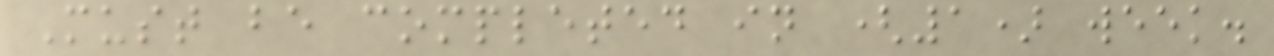Must be completed in (1) week.
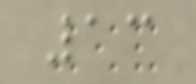13
